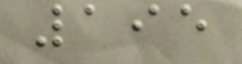195
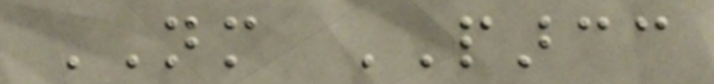NM PARCC
